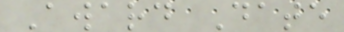Award Date
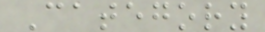Category
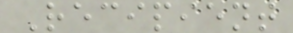Recipient
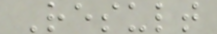Result
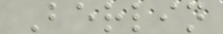Berlin
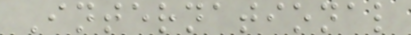International
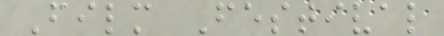Film Festival
